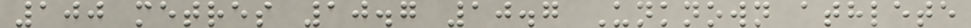100 metres 10.7 10.7 Unknown athlete
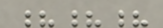???
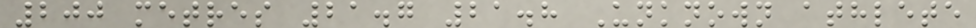200 metres 21.7 21.8 Unknown athlete
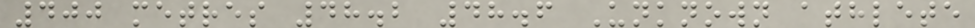400 metres 48.2 48.6 Unknown athlete
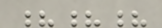???
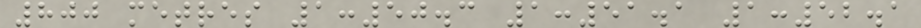800 metres 1:50.3 1:51.1 1:52.1
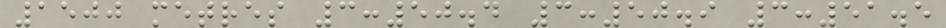1500 metres 3:50.4 3:50.9 3:51.5
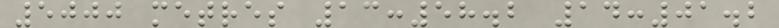5000 metres 13:58.2 14:01.2
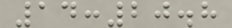14:20.8
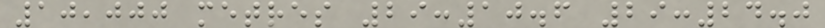10,000 metres 29:10.6 29:24.0
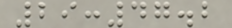29:47.2
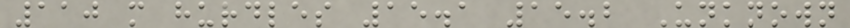110 m hurdles 15.1 15.2 Unknown
